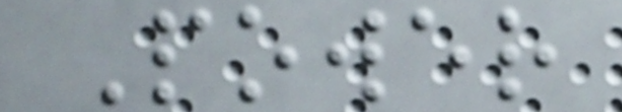Power
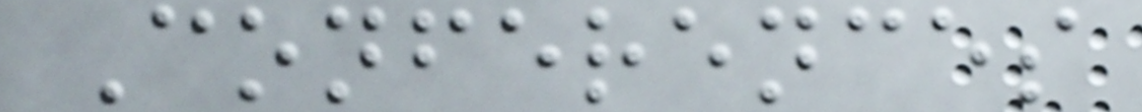Conferences
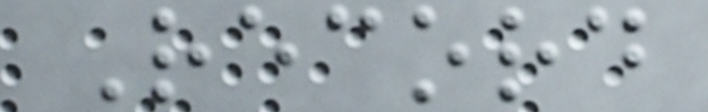Record
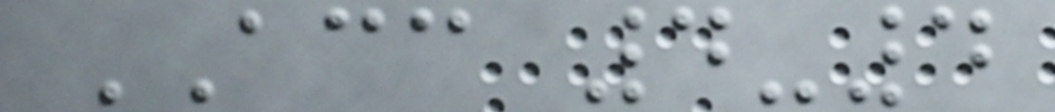ACC 4-4
